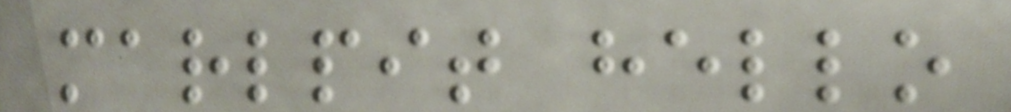marlpit hello
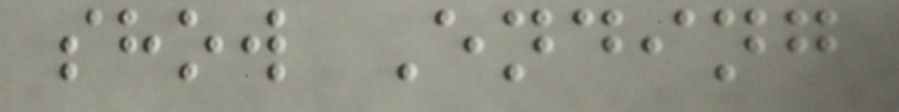show Ending
